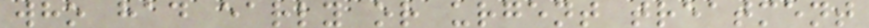who had early or urgent treatment
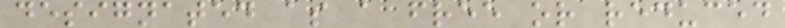designated as a free or reduced
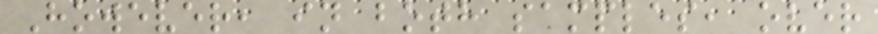However, in both samples, over
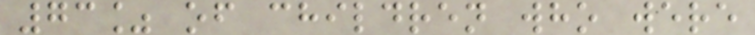73% of children who were
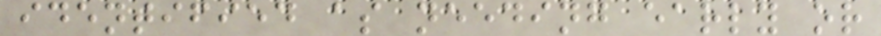identified as needing early or
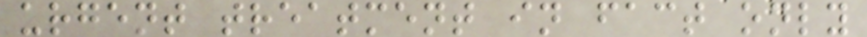urgent treatment in fact only
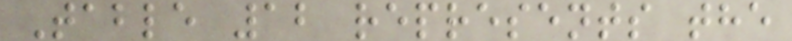Table 12 represents the
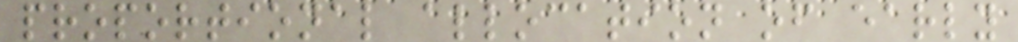proportional allocation of early
